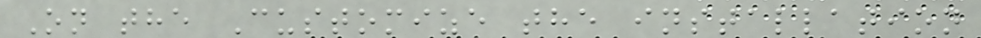On the Customize the installation
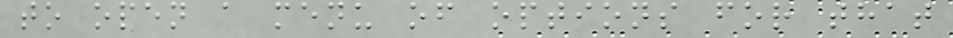to open a menu of options for that
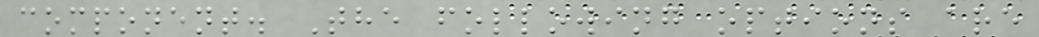component. The following options are
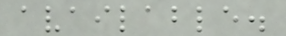available.
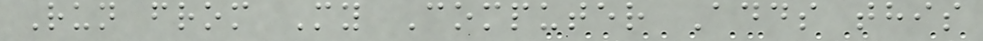Run from My Computer Adds this
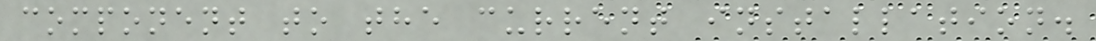component to the current installation.
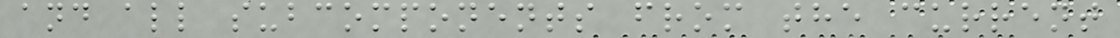and all subcomponents from the current
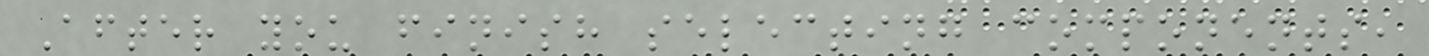After you finish selecting components,
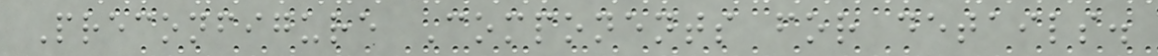Preconfigure Components for details.
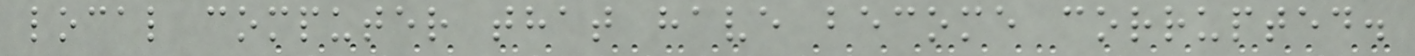local computer that have become corrupted.
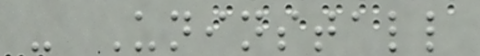- Uninstall
